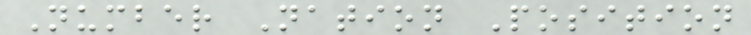Number Nation Position
